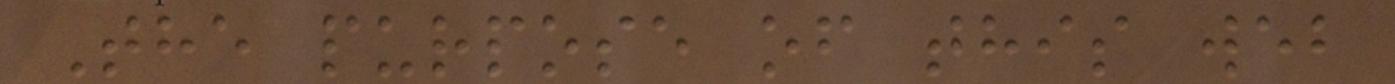The purpose of this web
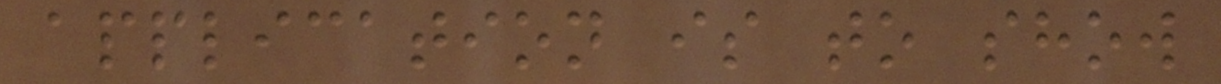application is to show
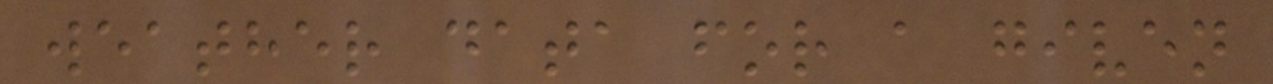weather data for a given
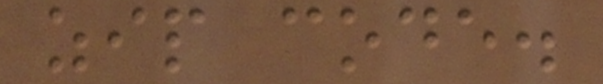zip code.
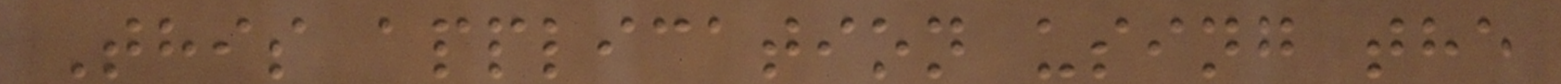This application using the
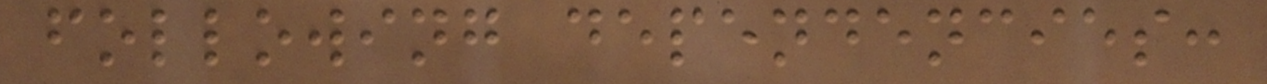following dependencies:
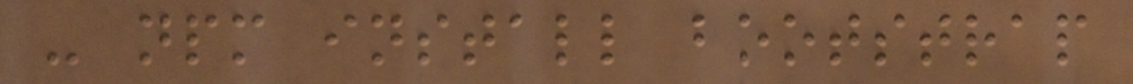- npm install bootstrap
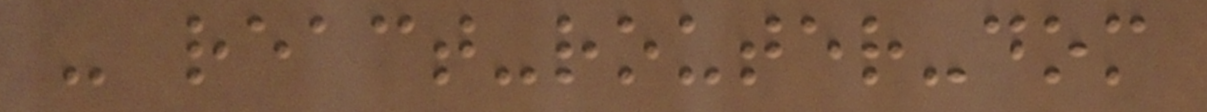- react-router-dom
